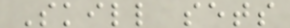Skill sets
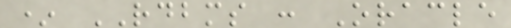* RDBMS : Oracle
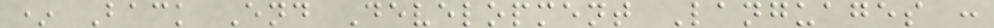* Back End Development Languages :
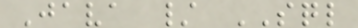Java / SQL
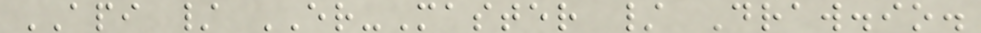API / ER-Master / Draw.io.
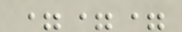===
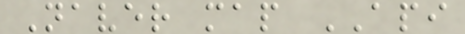Naver map API
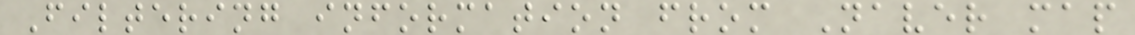Filtering information from Naver map
